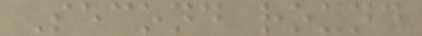Second round
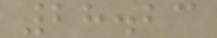28.23
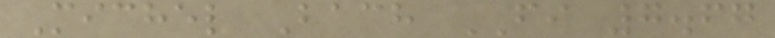Michel Bach FI 7.67
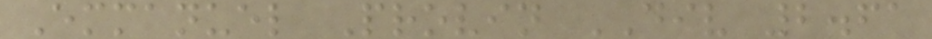Emmanuel Provin DIV 2.61
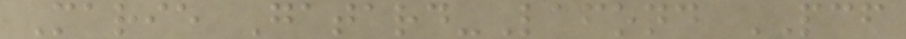Marie Gatard-Lafond PCF
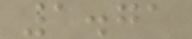1.71
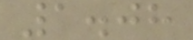1.08
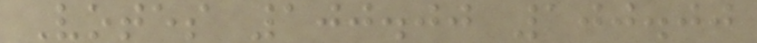Votes 100.00 100.00
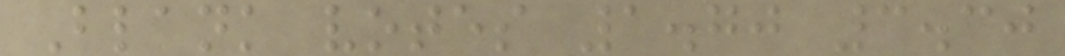Blank votes 1.70 3.30
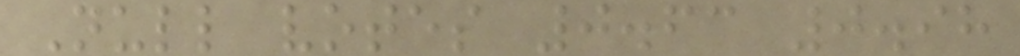Null votes 0.63 0.98
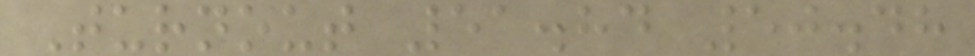Turnout 51.84 50.48
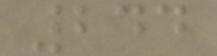244
